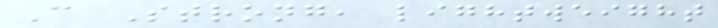C Strong, lightweight
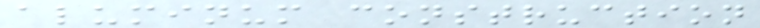aluminum construction
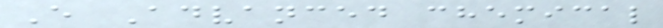E Advanced chemical
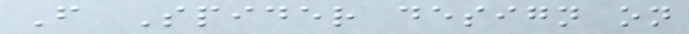F Spider design on
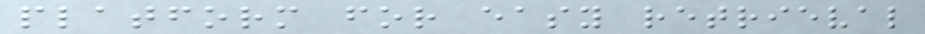platform for easy retrieval
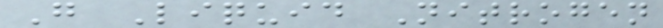G Liquid Nitrogen
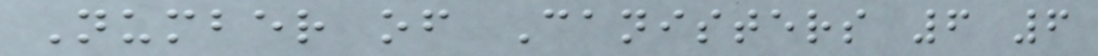Number of Canisters 6 6
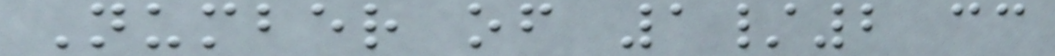Number of 1/2 cc
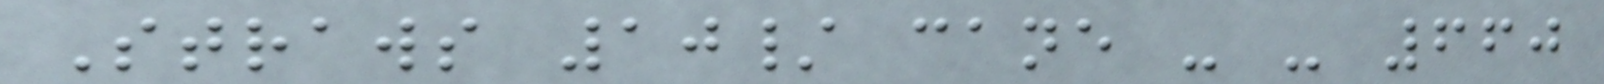Straws 10/ cane - - 660
